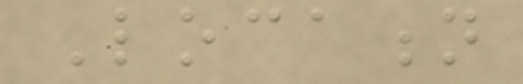Location
